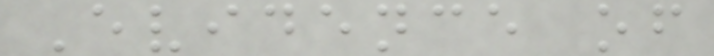Evidence of
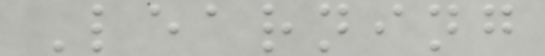Learning
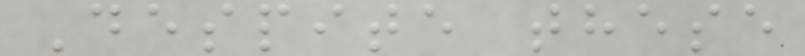Despite these
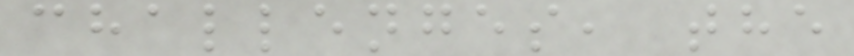challenges, the
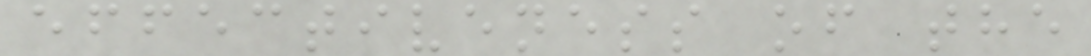effectiveness of the
